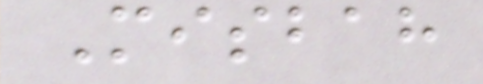Misbah
